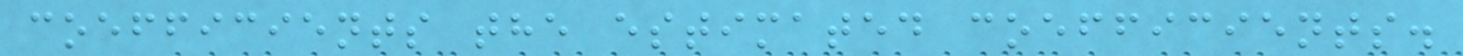coefficients the estimated coefficients.
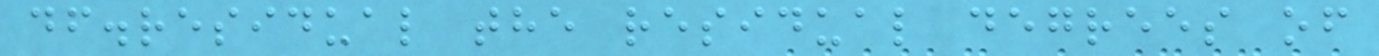df.residual the residual degrees of
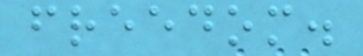freedom.
